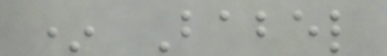* Babel
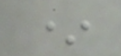*
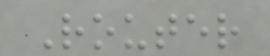Router
